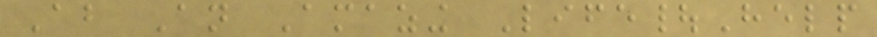About An Amazing Life|Help
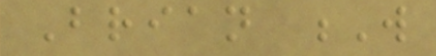Brian W
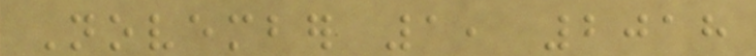November 1, 2018
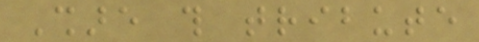Share this tribute
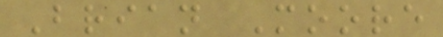Brian Moore
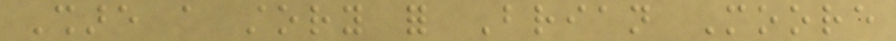Share a story for Brian Moore
